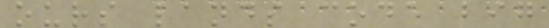ours lands code big
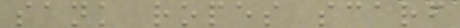sank ropes scarf
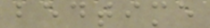bedtime
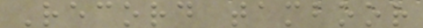Record tamboor
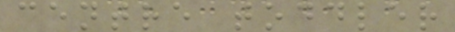centre toddler
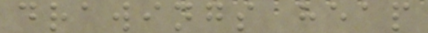drawings heap
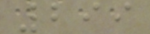299
